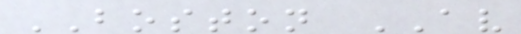BOSTON AV
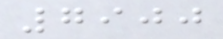7900
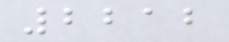2212
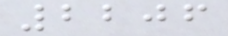2206
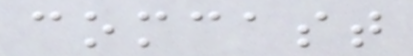comcast
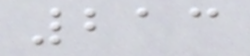213
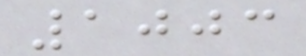1003
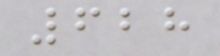628
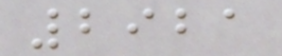2921
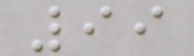99
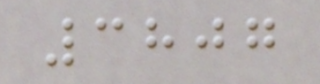3807
